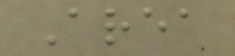Area
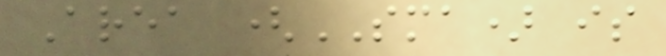Area (SMA) is
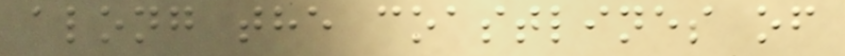along the coastlines of
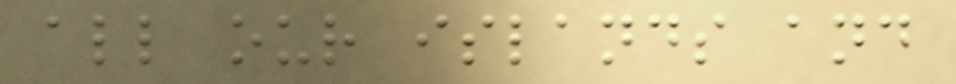all our islands and
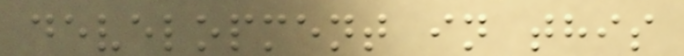development in this
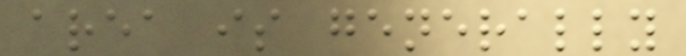area is generally
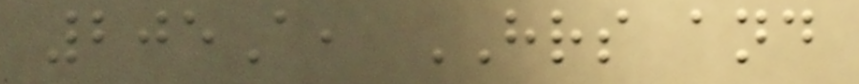205A, HRS and
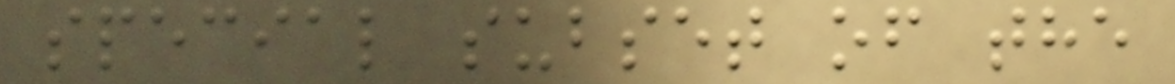special subset of the
